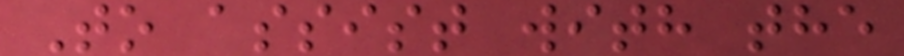To assist with the
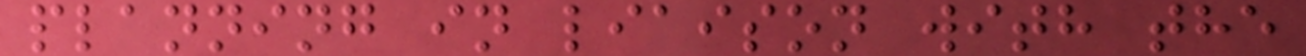planning in liaison with the
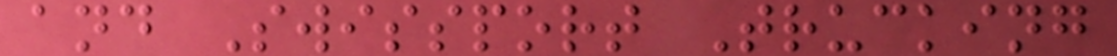and Swissport Trucking
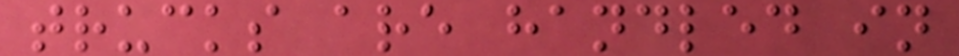trucks are handled in
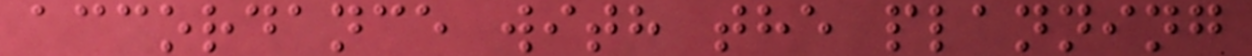accordance with the planning
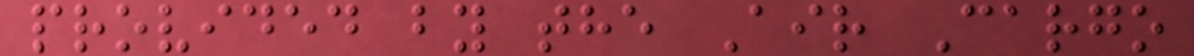provided by the Air Cargo
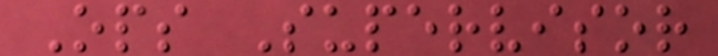Ops Supervisor
